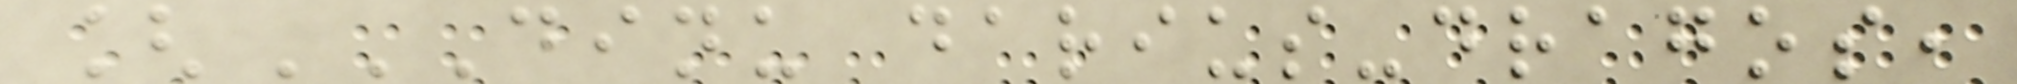[DINU DARIUS-DRAGOS,
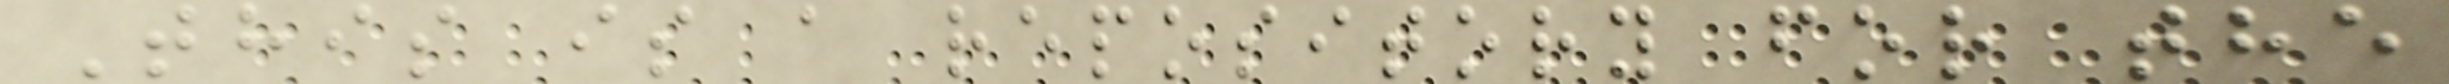This is a repository for the
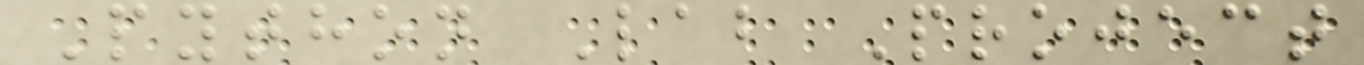Python Lab Project
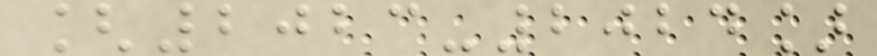[2023-2024]
